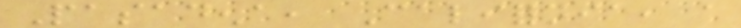Pasadena, California, a
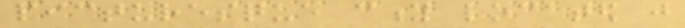picturesque city located just
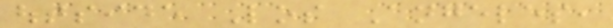outside Los Angeles,
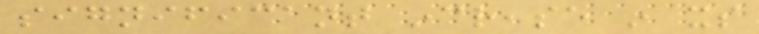significant increase in its
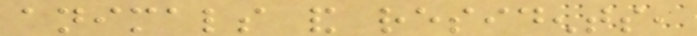animals and residents,
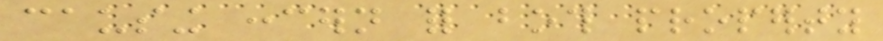causing concern for both property
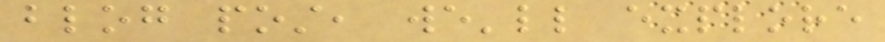blog post, we'll explore
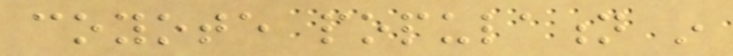coyote population in
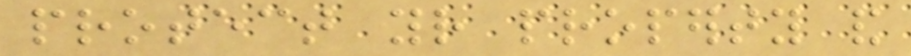protect your property and
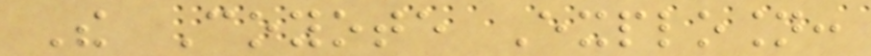The Coyote Explosion:
